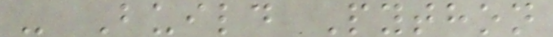- Build Python
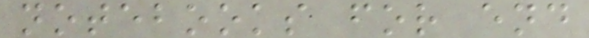notebooks for end
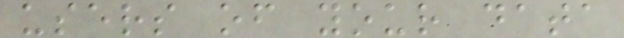users of your data
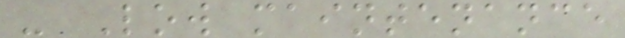- Low maintenance
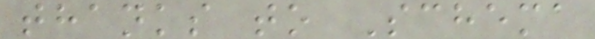thanks to Schema
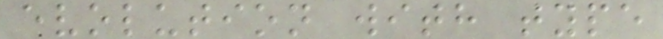evolution with type
